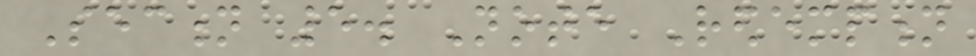Section 5. Note Redemption
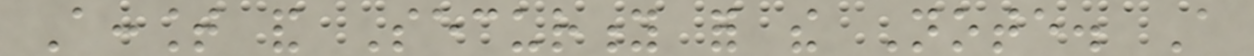Account and Security for the Note. A
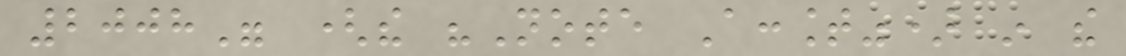2008" (the "Note Account") in the
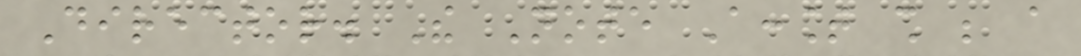Director. The Note Account shall be a
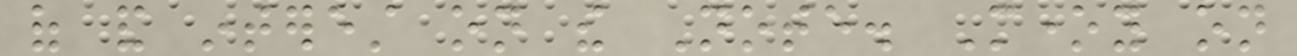of and interest on the Note. Money on
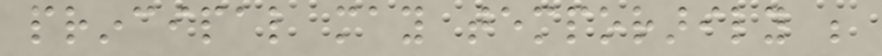principal may temporarily be
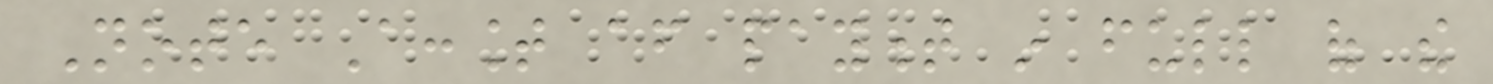Note Account after payment in full of the
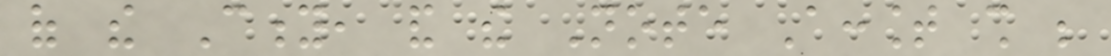of the City, and the Note Account shall be
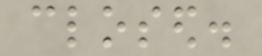closed.
